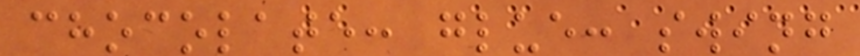chocolate: glue: swing
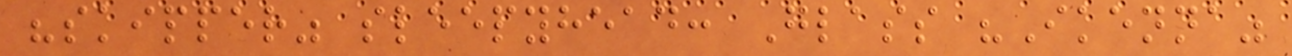"skipper" sleepyhead: Glass "Ikenna"
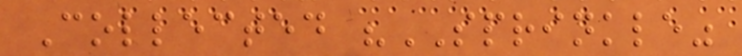Collected "SPRINKLE"
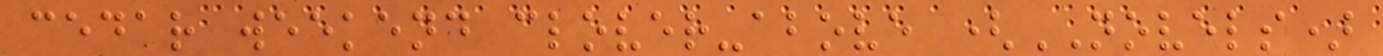cedar weekend clover-above (NOVELS)
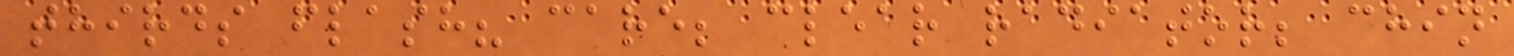thirds flash? care; clear radiator; chin
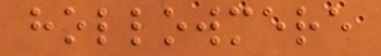hollowmere
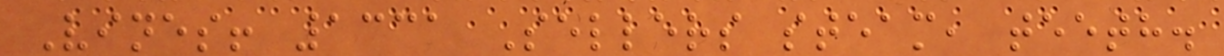Vines! 1331 Sellers steam, teeth.
